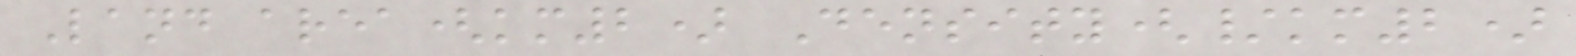Land area(km2) Density(/km2)
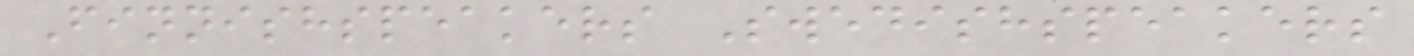Finnishspeakers Swedishspeakers
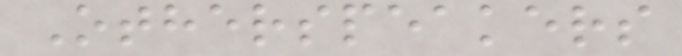Otherspeakers
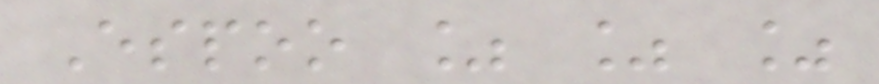Espoo % % %
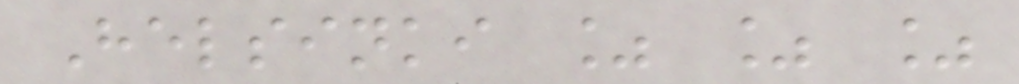Helsinki % % %
